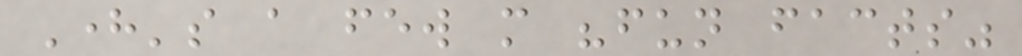Here's a few more "fun facts"
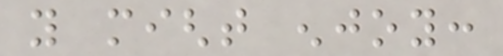you might enjoy:
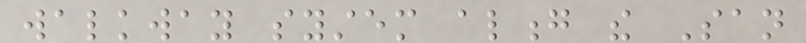walkway system along the San
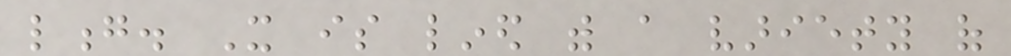long. It is lined with a variety of
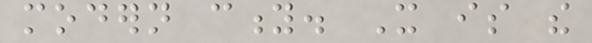modern city. It is the
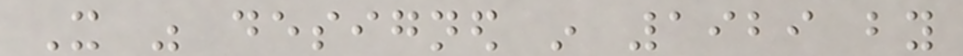It was designed in 1929 by
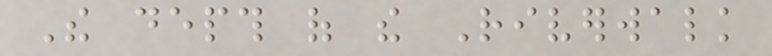The depth of the Riverwalk
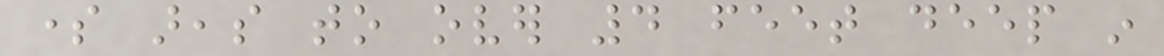some areas to over 4 feet deep in
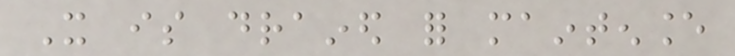It is drained for maintenance
